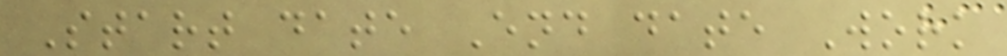Start date End date Work
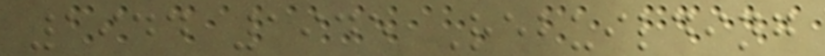1944 1945 Rebuilding
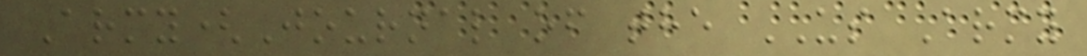Army(Journal of the US Army
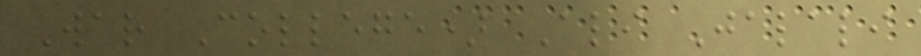War College) Ali Jalali
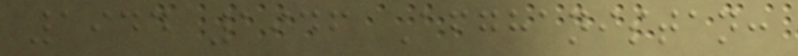1944 1946 Afghanistan:
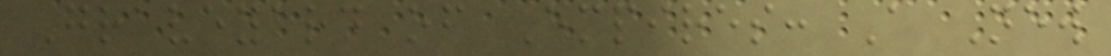Graveyard of Empires: A New
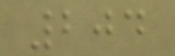204
